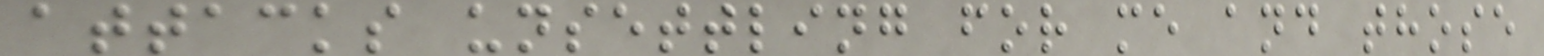attacks unsettling for me and those
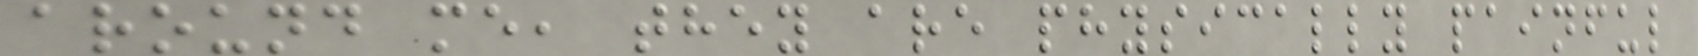around me, they are physically painful
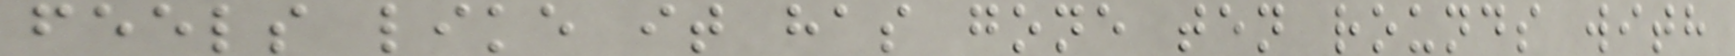feels like it has gone ten rounds with
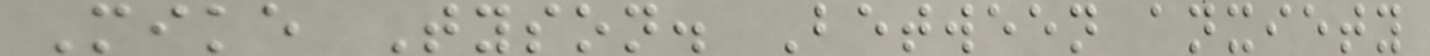Mike Tyson. Between anxiety
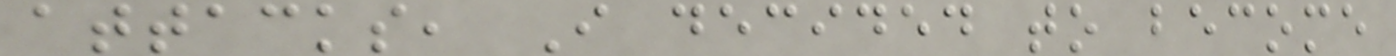attacks, I decided to become
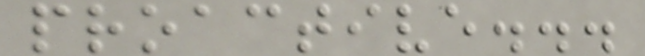proactive...
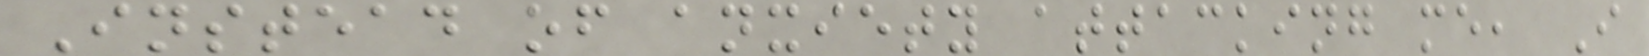Instead of anxiety attacking me, I
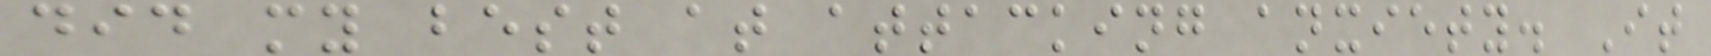did my best at attacking anxiety. It
